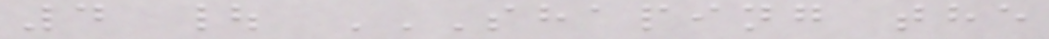4 | SHAPING THE
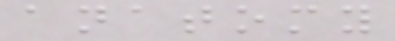anatomy
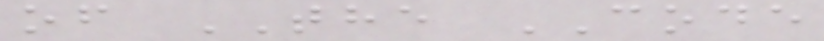of THE CODE
